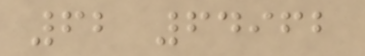62 64962
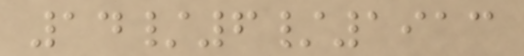14/6/1913
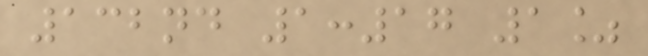132nd 1:17 1%
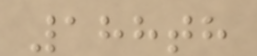188th
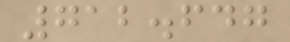712.647
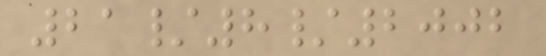21/8/2002
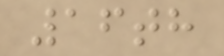16th
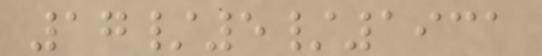17/5/1931
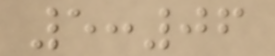5:06
